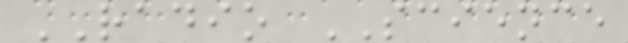RADIO SCIENCE
